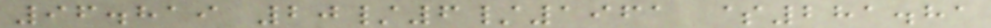96.819 20/6/1961 $281.81
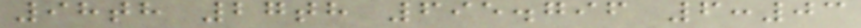98th 27th 695.796 6:03
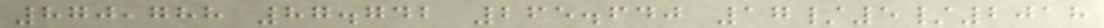870,788 87.742 265.640 17/5/2018
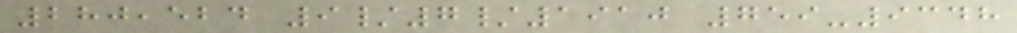280,524 9/7/1910 759-9348
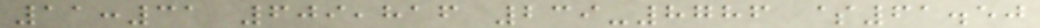11:31 609,816 239-8786 $61.50
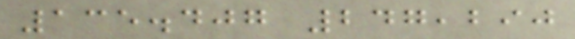135.407 247,290
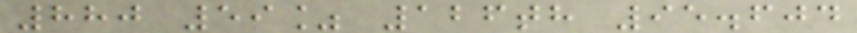880 59% 126th 95.604
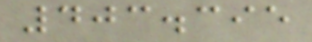403.395
